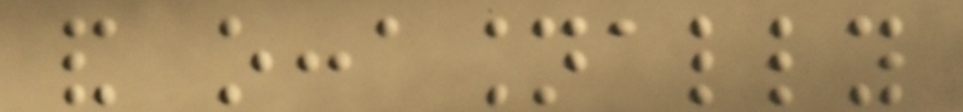and occasionally
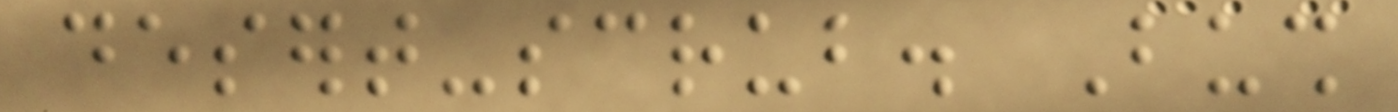desert-scrub. Bush
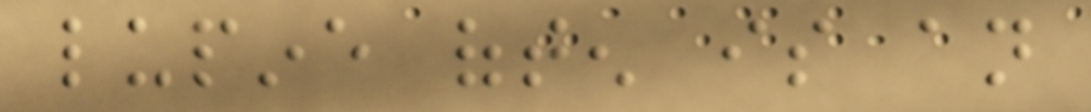lupine often is an
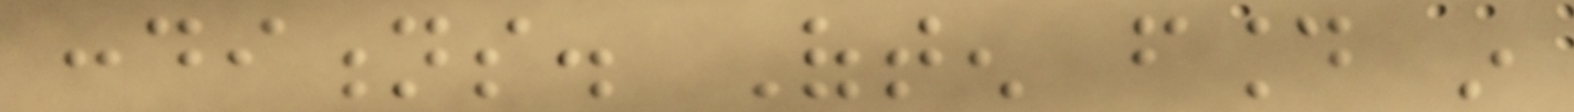conditions. Often found in
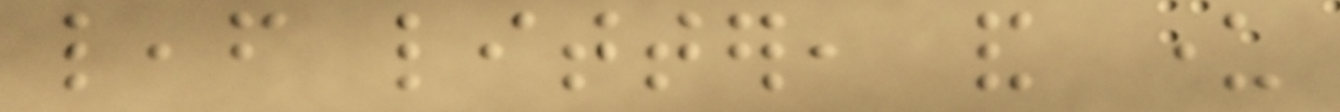leaf litter, and under
